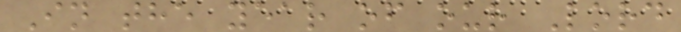In the year of our Lord
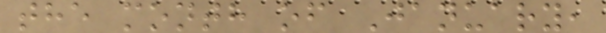the month of January,
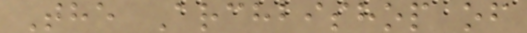The Archbishop of
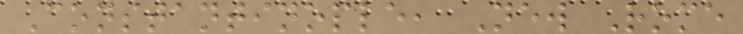Constantinople, New Rome
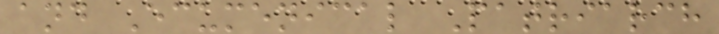and Ecumenical Patriarch
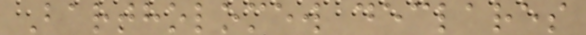Bartholomew declares
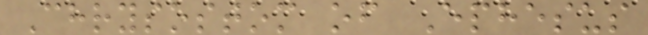Chrysostom of Ephesus
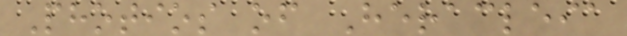Photios of Heracleia
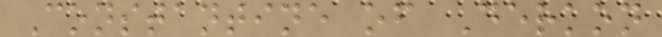Constantine of Derkon
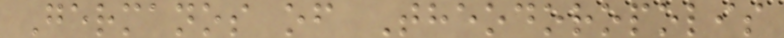Germanos of Theodoropolis
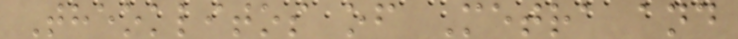Theoklitos of Metra and
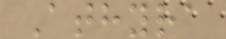Athyra
